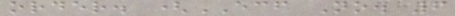order. (ECF No. 6
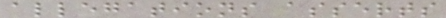allegations asserts
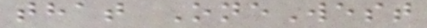that OneWest
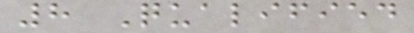8 Qualified
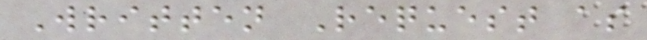Written Request as
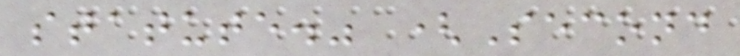statute." (Second
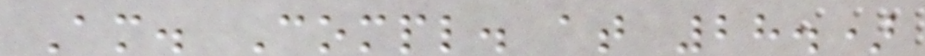Am. Compl. at 28.)
